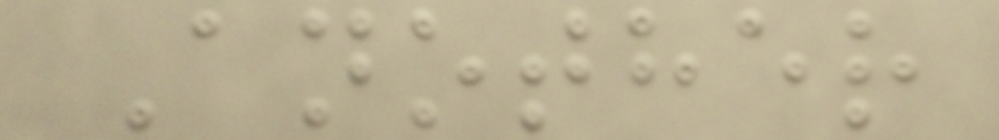Another
